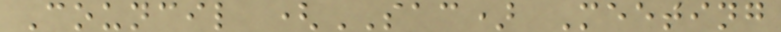Council (SAC) Meeting
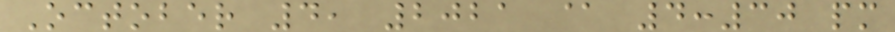October 4, 2021 @ 4:30 pm
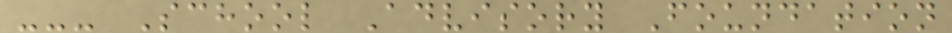--- School Advisory Foundation
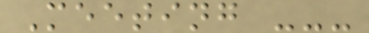Meeting ---
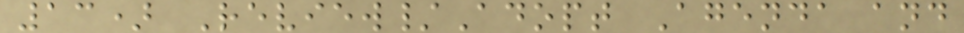13) Review/Adopt Agenda and
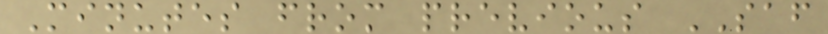Minutes from previous SAF
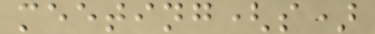meeting(s)
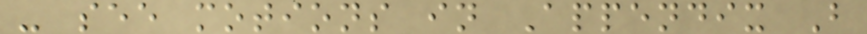- see motions in Appendix B
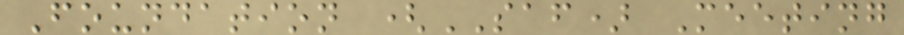Foundation (SAF) Meeting
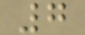7
